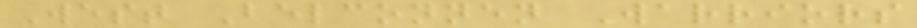West Belconnen Warriors
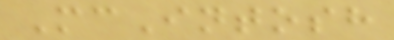McIntosh
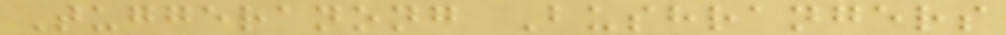Tuggeranong Bushrangers
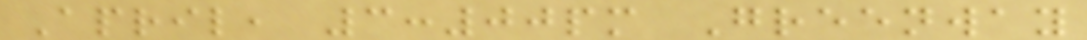April, 3:00pm Greenway
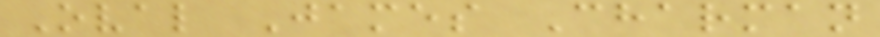Oval James Charman
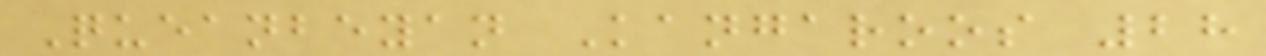Queanbeyan Kangaroos 28
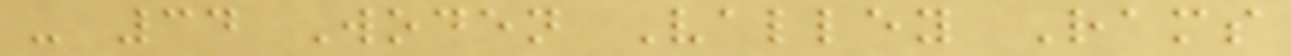- 34 Woden Valley Rams
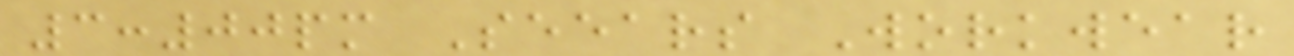3:00pm Seears Workwear
